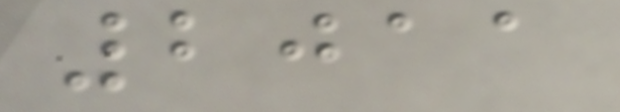2011
